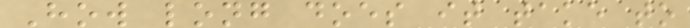How long does it take to
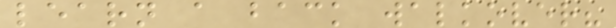learn a back walkover?
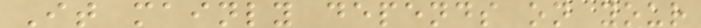It mainly depends on your
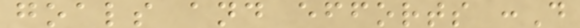goals and efforts :D
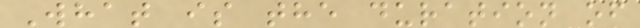What is the duration of
